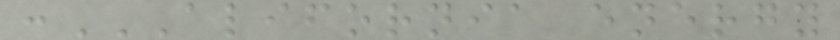:ALIFORNIA ENERGY
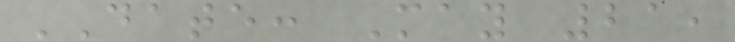DATE: May 21,
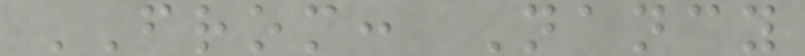FROM: Nancy
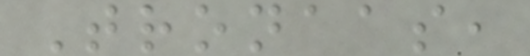Tronaas,
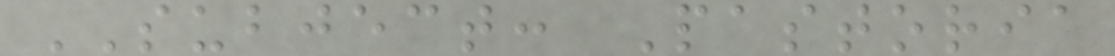SUBJECT: Pastoria
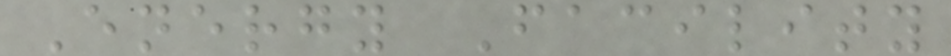Energy Facility
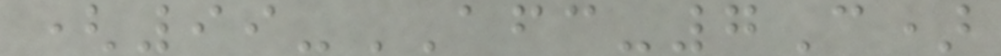(99-AFC-7C)
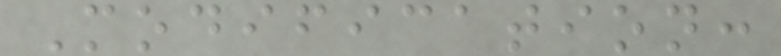Modification:
